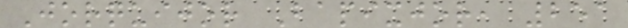Jorquijor Bapixjor, 251
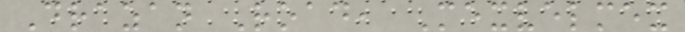Drazan Road, Mexvelmex
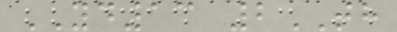YD13 2TH
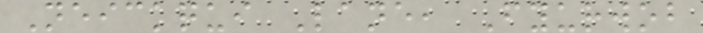Neickqui Lane, Fyurwob
